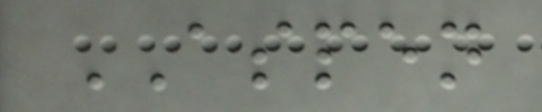ASPEN
